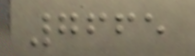7665
